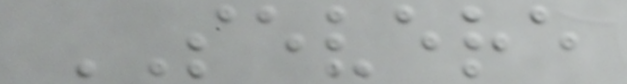SEVERE
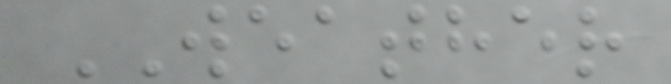WEATHER
